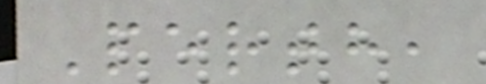Perth,
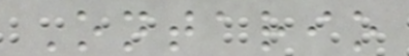Ontario
